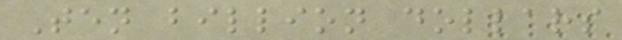Ten billion dollars
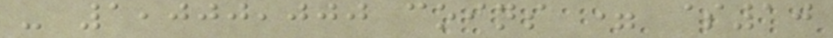- 1,000,000 coins = $10
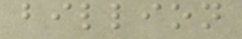billion
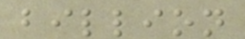billion
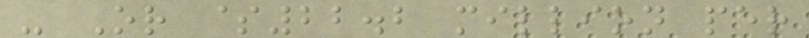- Or $22.2 million per
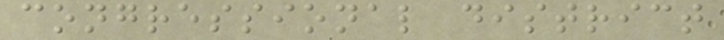congressional district
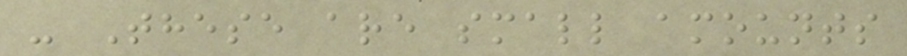- These are small amounts
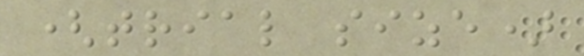(trial size)
